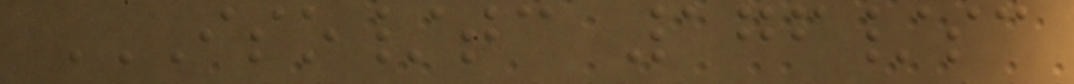ISO/TC 176/SC
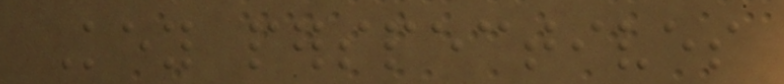Key perspectives
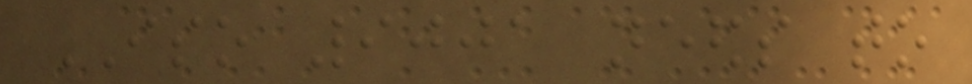ISO 9001 needs to
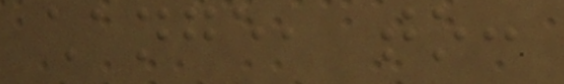change, to:
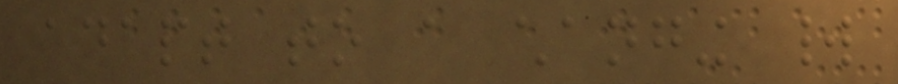adapt to a changing world
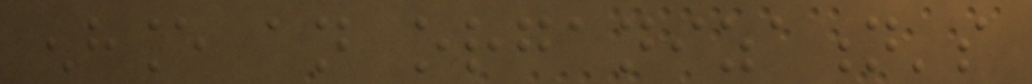enhance an organization's
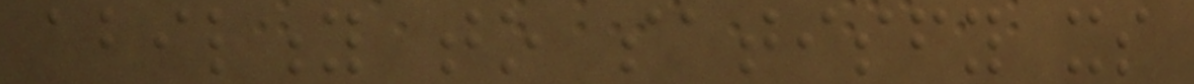ability to satisfy its
